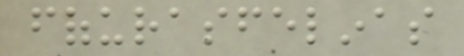fofurasfelinas
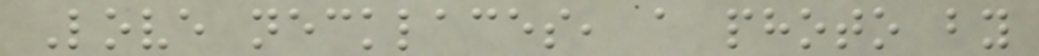Love necklaces, a photo by
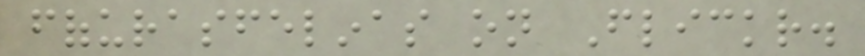fofurasfelinas on Flickr.
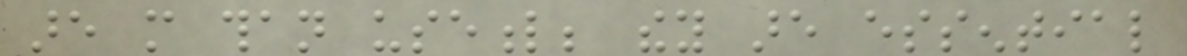are more than useful; they are essential
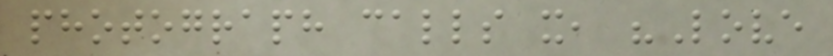photograph calls it, "Love
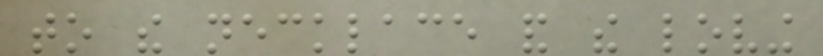to the necklace and the loving
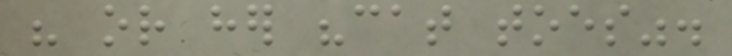his or her "cat toes".
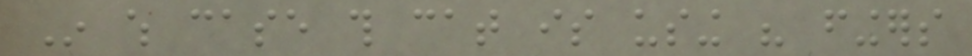In which case this cat is using his fingers
